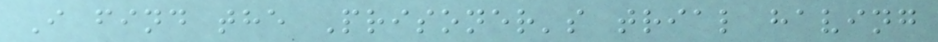I find the Prisoner's trial having
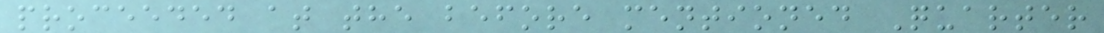proceeded at the before mentioned Quarter
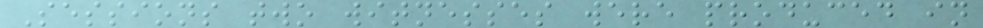Sessions two witnesses were produced in
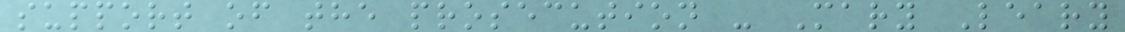support of the prosecution - Mary Leary
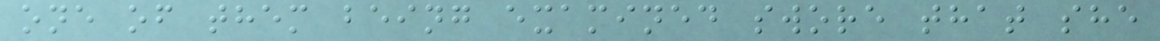one of them being examined swore that she
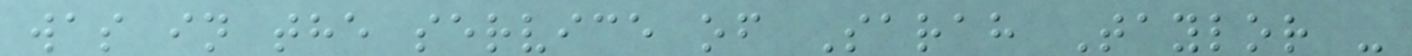was in the service of Sarah Taylor -
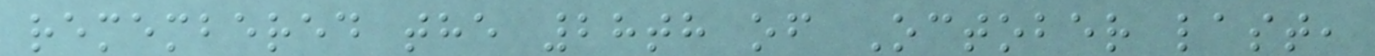remembered the 28th of October last,
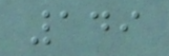149
